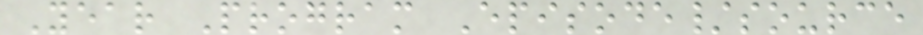Year Program Episode/source
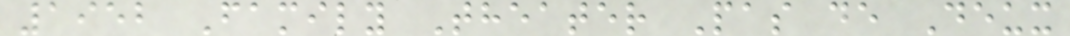1952 Family Theater Pas de Deux
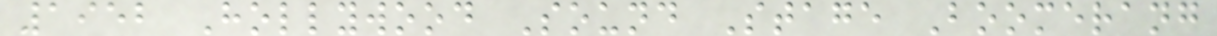1952 Hollywood Sound Stage Boomerang
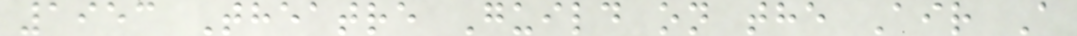1953 Theatre Guild on the Air A
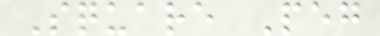Square Peg
